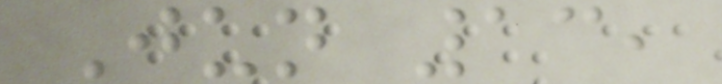Jun 13,
